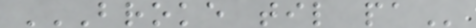BROKE TIL PA
